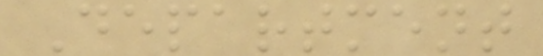Department
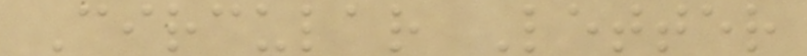Circular Letter
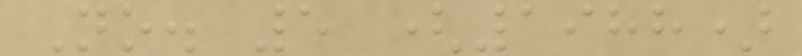No. 5 (1988)
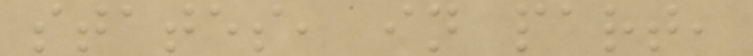states, in part,
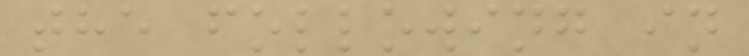the following in
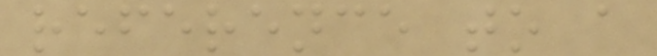reference to a
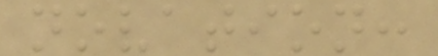novation:
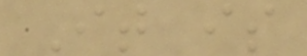It is
